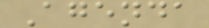Agenda
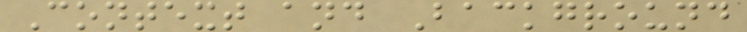Context and Background
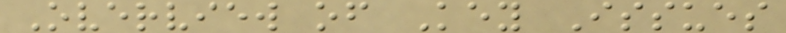Overview of Key Issues
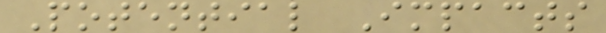Potential Impacts
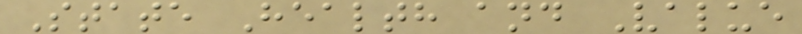State Health and Value
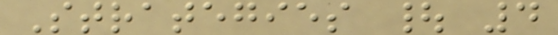Strategies | 4
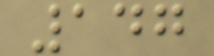147
